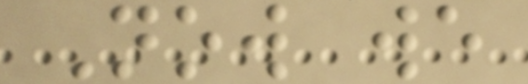Now we
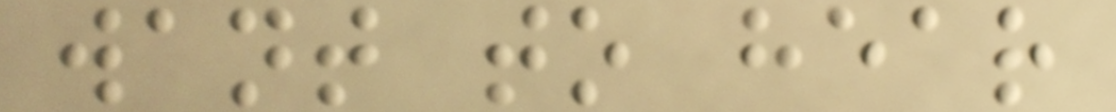want to hear
